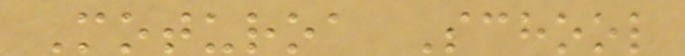Moturoa School
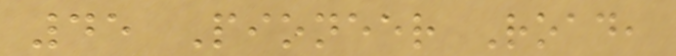45 Pioneer Road,
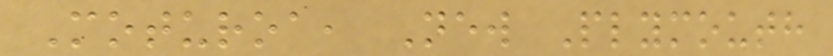Moturoa, New Plymouth
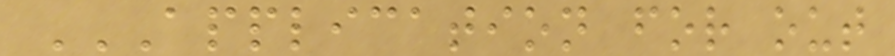APPLICATION FOR OUT
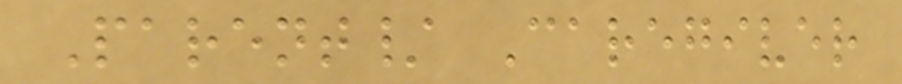Parent/ Caregiver
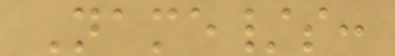Name/s:
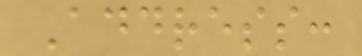Address:
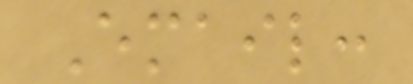Email:
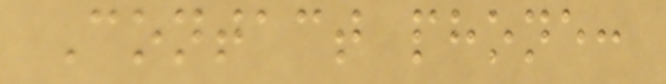Contact phone:
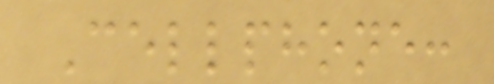Cellphone:
